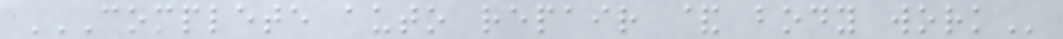COMPLETE AUTO REPAIR & BODY WORK
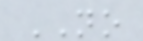NO
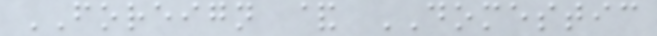FOREIGN & DOMESTIC
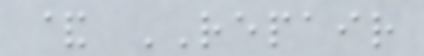& REPAIR
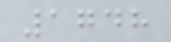1748
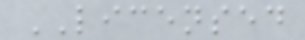LICENSED
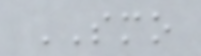SMO
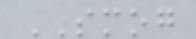SMOG
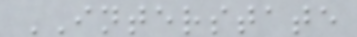INTERSTATE
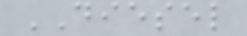DIESEL
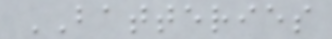BATTERIES
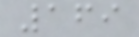169
